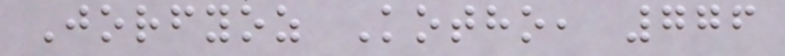Jorfyoz Kotho, 776
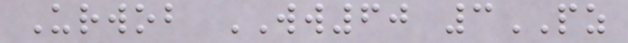Urwob WW60 3PZ
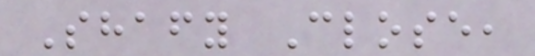Shafy Close,
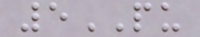5PU
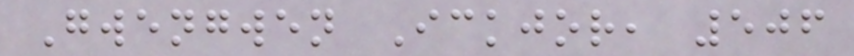Gwengwen Ickjor, 506
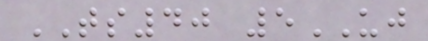TS40 5UJ
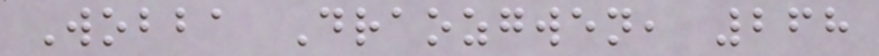Wobba Draozgwen, 268
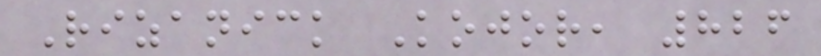Rizanick Kojor, 826
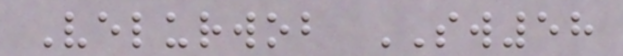Velurwob SW58
